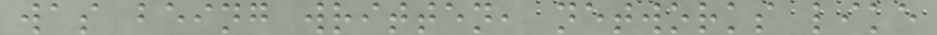was being written, networks like
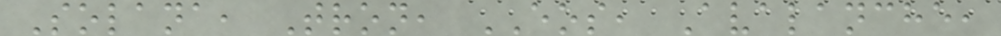Solana, Tron, EOS, Avalanche,
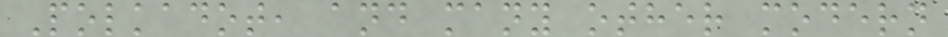Polkadot, and many other modern
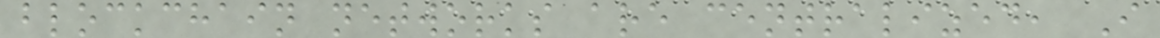blockchain networks are centralized, I
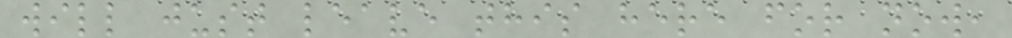will just leave this here for now,
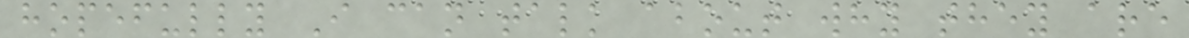hopefully I can talk about why they are
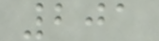201
